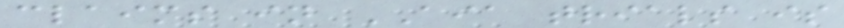claims in AIA trials is
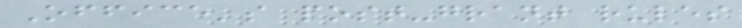Office's post-grant rules
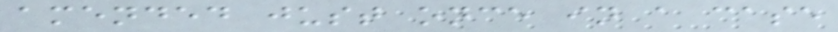amended just once in a case
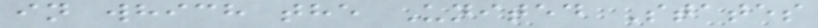in which the United States
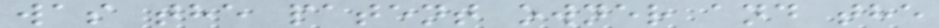was the patent owner and the
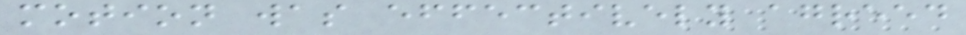motion was effectively agreed
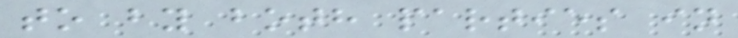to by both parties in
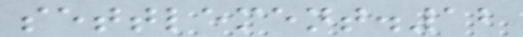settlement.12
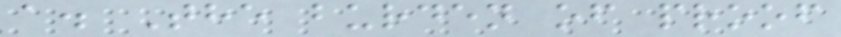a. The burden of proof
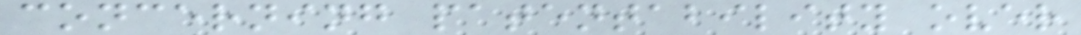concerning patentability over
